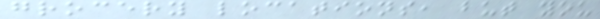grocery locations, but you
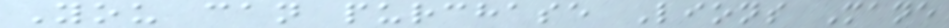You can purchase Lions Mane
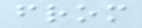from
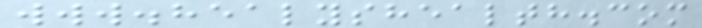www.healyshealth.com
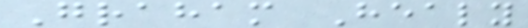Graham Healy
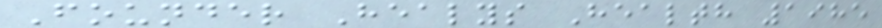Founder Healys Health 1985
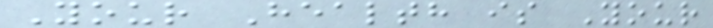Your Health is Your
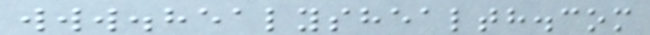www.healyshealth.com
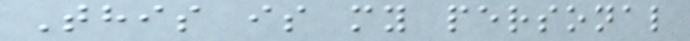This is my personal
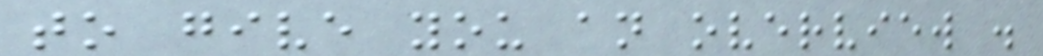to give you an overview .
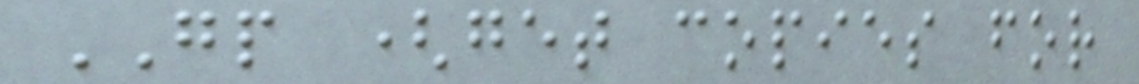GP (get copies for
